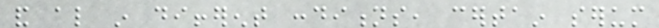and also in different conditions, certain serum
